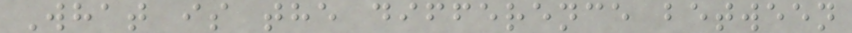What is the difference between
